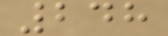248
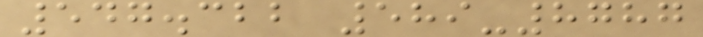547.322 589-8787
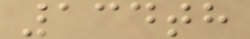134th
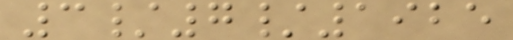3/7/1925
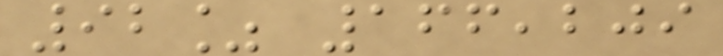92% 166,209
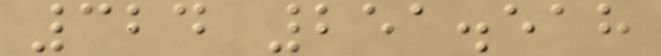324 251.518
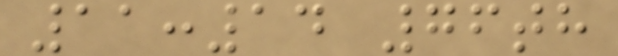11:14 76th
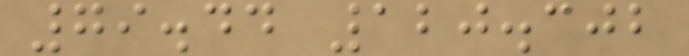79.44 120.302
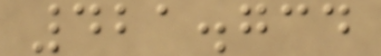421.734
